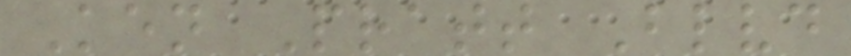Ken Pratt Blvd
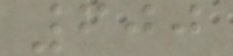600
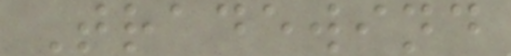Tradewind
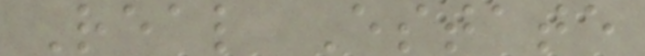Real Estate
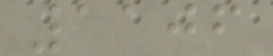1106
